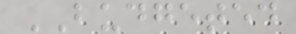BUDGETED
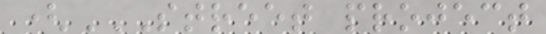(STREET PROJECT
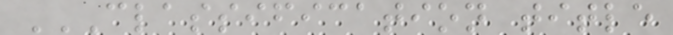CLASSIFICATION TITLE
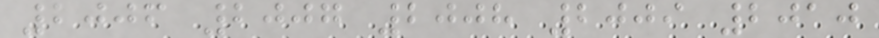2006 2007 2008 2009 2010
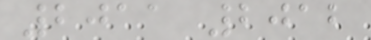2011 2012
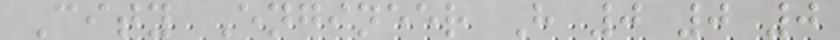City Engineer H 0 0 0
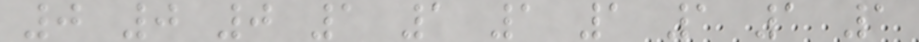0 0 0 1 1 1 1 1 1 1
